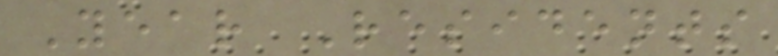Year Residents
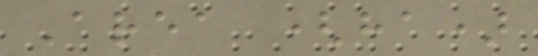Area (ha)
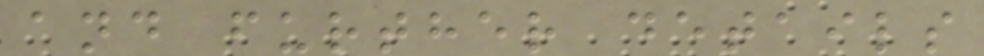and further details
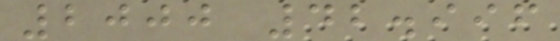2000 42.996
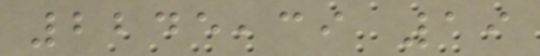2245,39 19
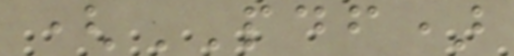(PDF)
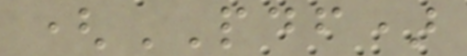(PDF)
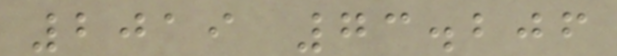2019 73.206
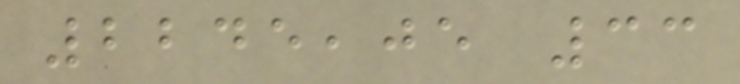2245,05 33
